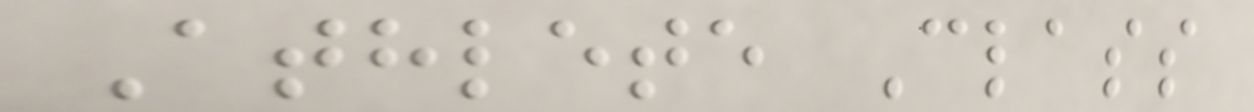Athlete Class
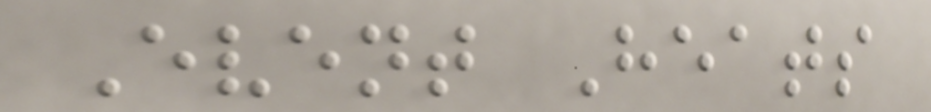Event Heats
